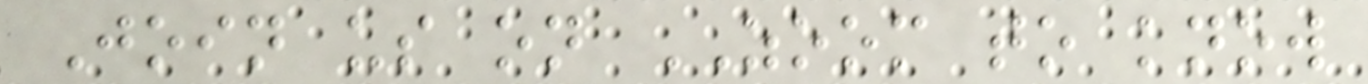Join us on ZOOM to know
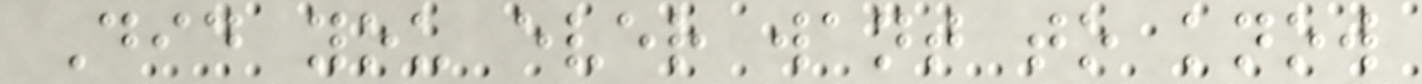Did you ever want to know
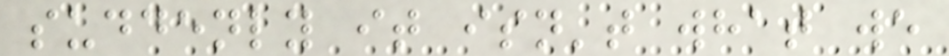suddenly it isn't what we
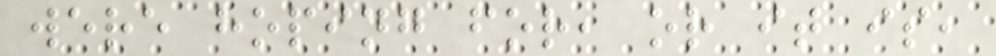were hoping for, or it is,
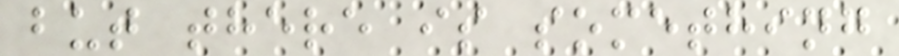but there is something
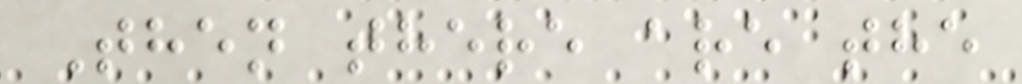Then there are the
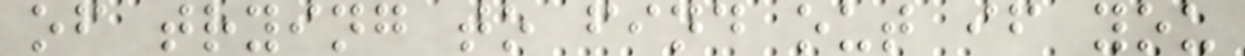of trying to find out if you
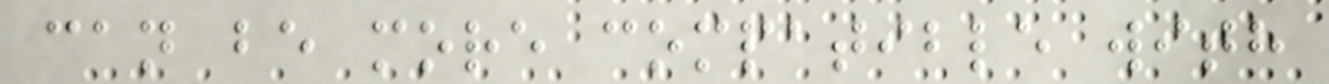can be more compatible with
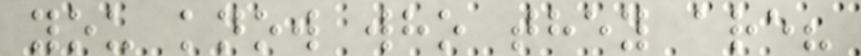you know who they are?
